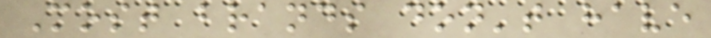Most brands don't have
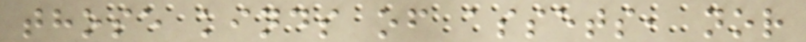those kinds of assets, nor
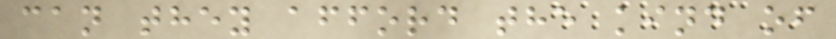can they afford the kind of
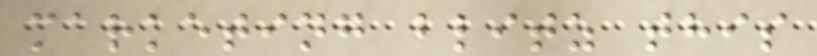marketing blitz this
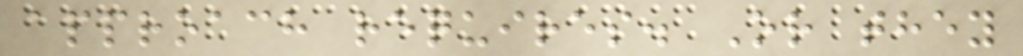approach requires. Or they
